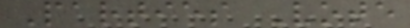Parties Vote
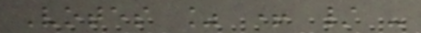Votes % + / -
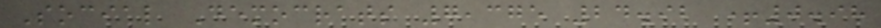Social Democrats 7,375 24.92 +0.98
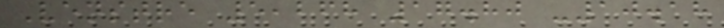Venstre 5,268 17.80 -10.18
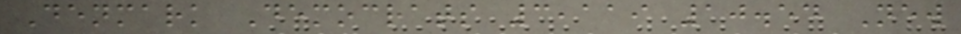Denmark Democrats 3,119 10.54 New
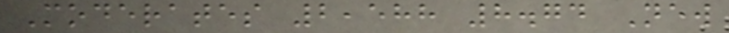Moderates 2,588 8.74 New
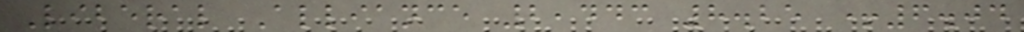Liberal Alliance 2,443 8.25 +6.04
